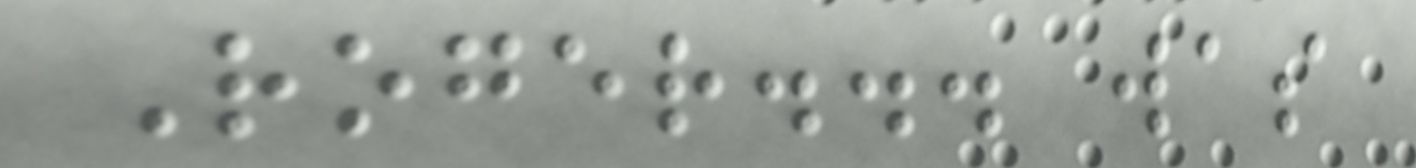Roger... was
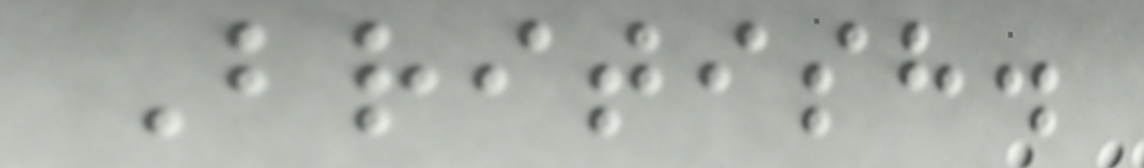British.
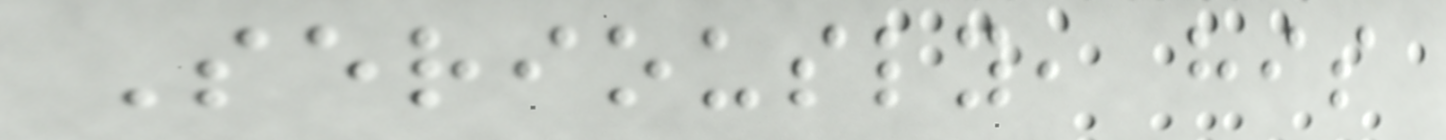Seriously, his
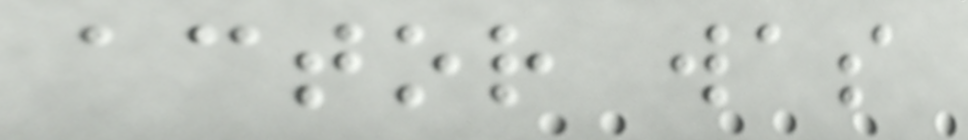actor was
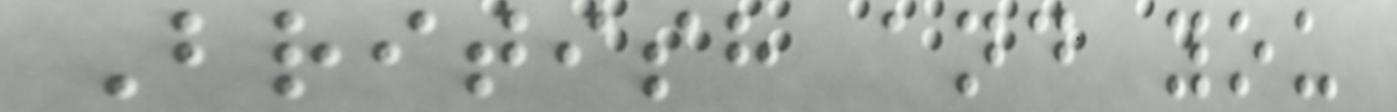British and you
